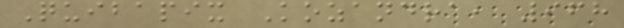Quibapix Kozandra, 968
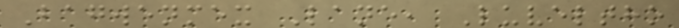Bagwenmex Lane, Luveltho
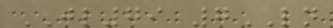JL79 7LN
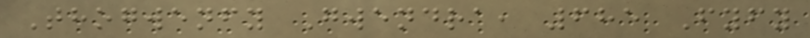Thogwenfy Gwendra, 685 Fyfy
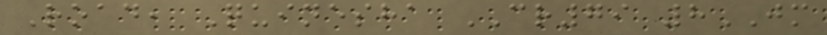Road, Quinesha CR79 8JM
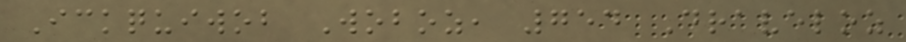Ickquiwob Woboz, 754 Draveloz
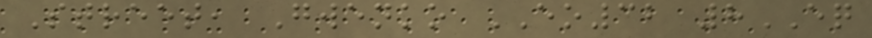Street, Gwenko EO32 8EQ
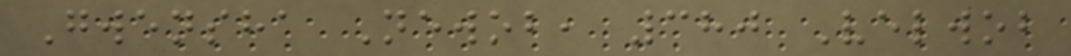Gwensha Newob, 380 Velwob
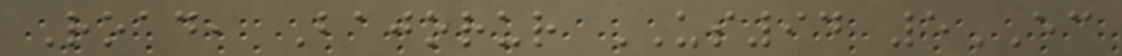Road, Bajorur US94 5EC
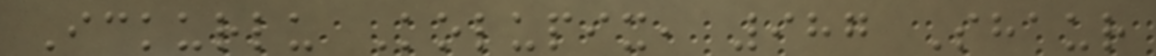Ickurlu Kolupix, 987 Shaur
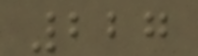227
